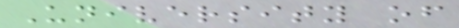University of
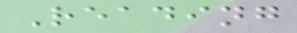Reading
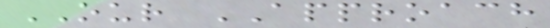OUR APPROACH
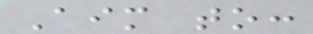Aim to:
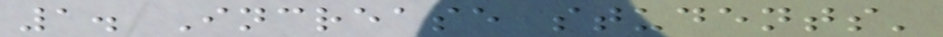1. Increase students'
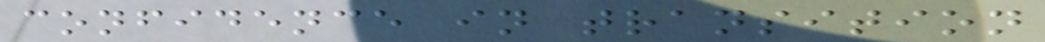confidence in transition
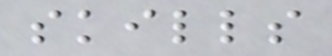skills
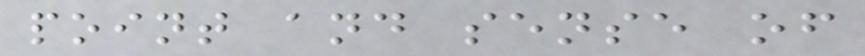point and sense of
